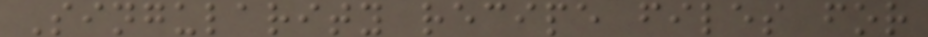Singularity recipe files for
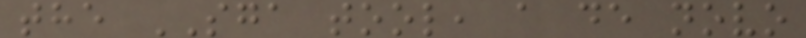the SGA tool, a de novo
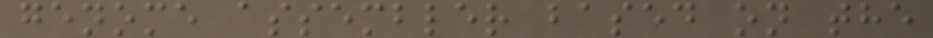genome assembler based on the
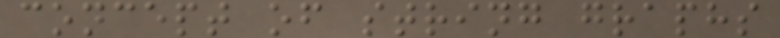concept of string graphs
